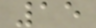15
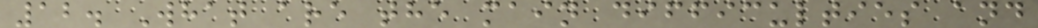12. What are the main difficulties and
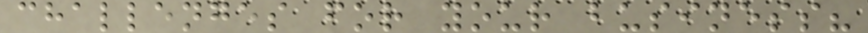challenges for your business?
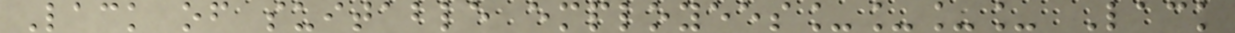Lack of suitable employees____ Lack
